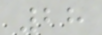28
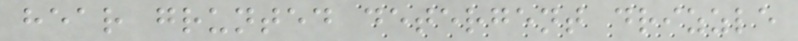hear grunted detergent drizzle
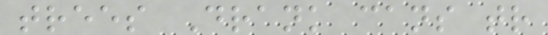trees Drank cans tr
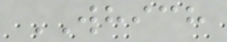WHICH
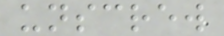unscrew
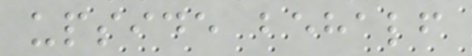upside behalf
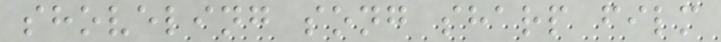shoveling song sharp film
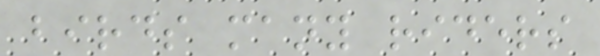birds many riders
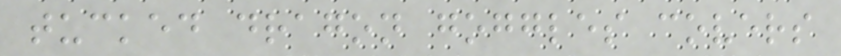tucked dragon goggles covers
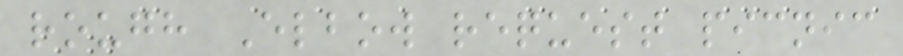rough Elbow request picnic
